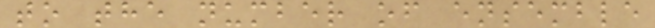to the number of ensemble
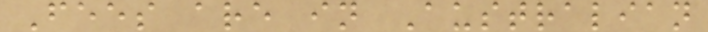Fees are in Australian
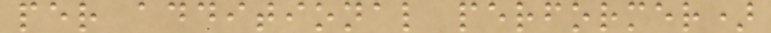per additional performer)
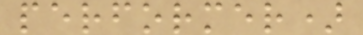performer)
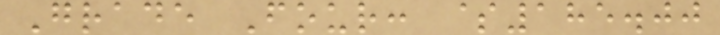Grade Four: $185.00
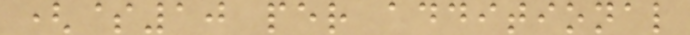($10 per additional
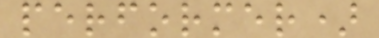performer)
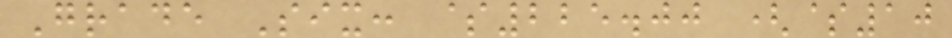Grade Six: $225.00 ($10
